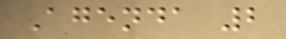Agenda 2
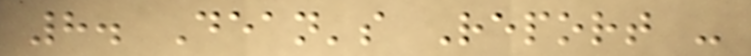8. Dean's Report -
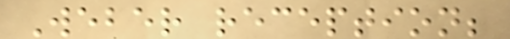Weber reception;
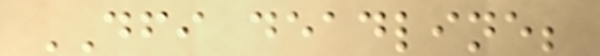DFI deadline;
